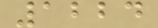1224
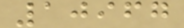10967
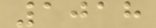1018
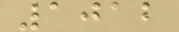1012
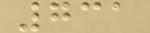731
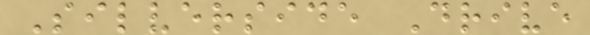Silverside Drive
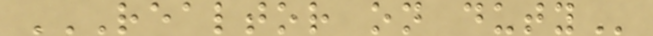REALTOR ON DUTY
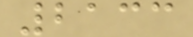2133
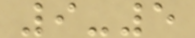9-5
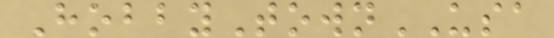HobbyTownUSA
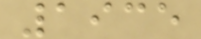1935
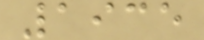1935
